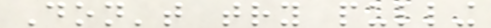Don't try pulling
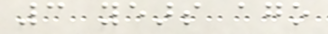3 years ago
